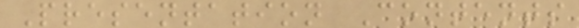Presentation Contents
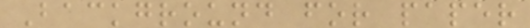Background for paper
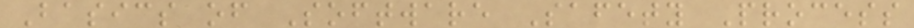Basics of Software Safety Process
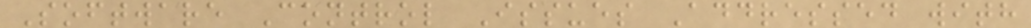Software Control Issues Addressed with
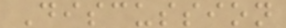Discussion
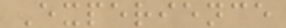Experience
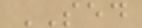SED
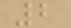2
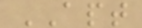APT
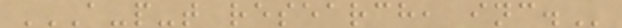A-P-T RESEARCH, INC.
